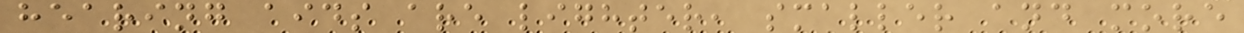hearing aids are lighter, smaller and more
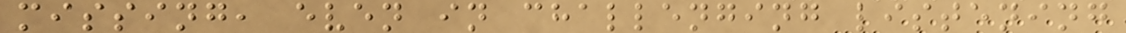missing, even in challenging listening
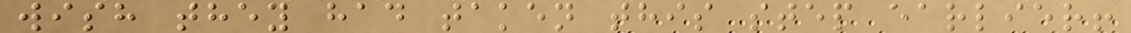wish they had taken this step earlier!
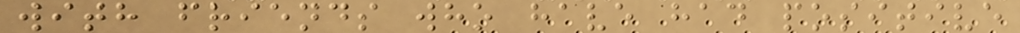with friends who have had positive
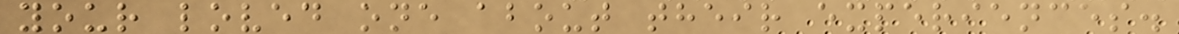your loved one about their experiences.
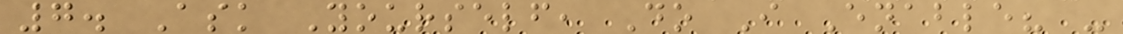7. Ask Yourself, Do I Enable? -
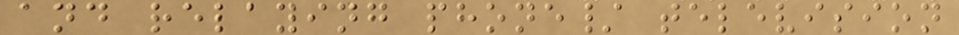and relaying phone/ television
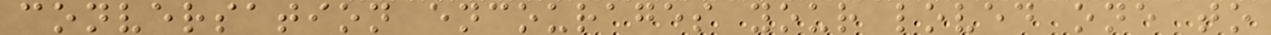conversation encourages your loved one to
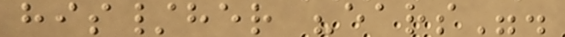his/her "ears".
